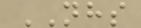NHS
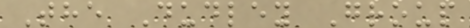The Dudley Group
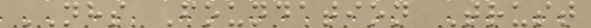NHS Foundation Trust
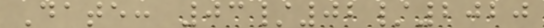Date: 03/02/2020
